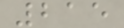215
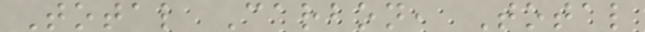Total Carbon, Total
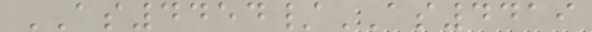AS4454/AS4419
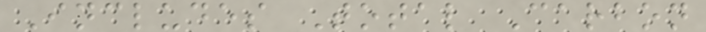Includes Total Carbon
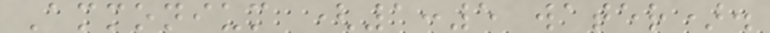Ammonium (1:5 water).
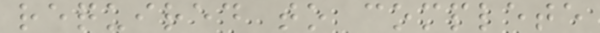required to complete
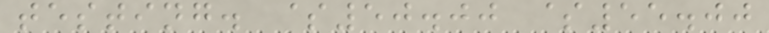testing. $50.00 $55.00
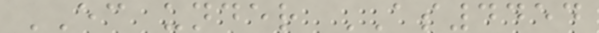EC under AS4454
